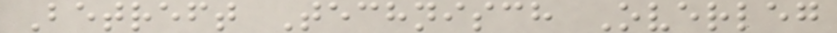Betreft Technisch Overleg
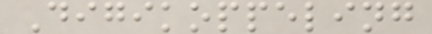Digikoppeling
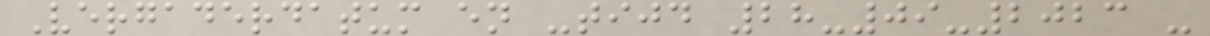Vergaderdatum en -tijd 28-09-2023 -
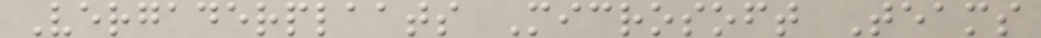Vergaderplaats Microsoft Teams
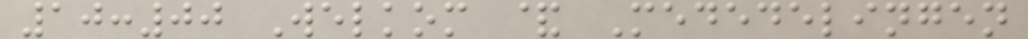10:00 Welkom & Mededelingen
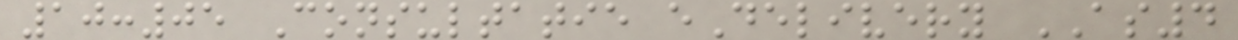10:05 Consultatie eDelivery AS4
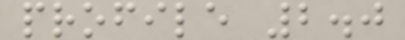profile 2.0
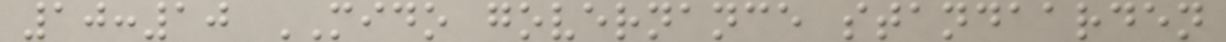10:10 MIDO governance standaarden
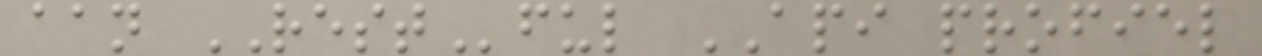aan RESTful API profiel
